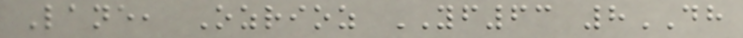Lane, Ozrioz YF63 8DH
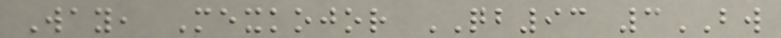Way, Mexkojor QB93 3BW
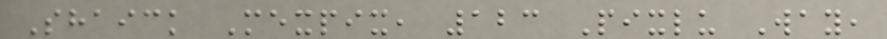Shaick Mexpix, 123 Pixlu Way,
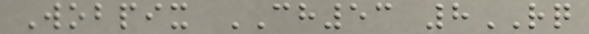Wobpix CH53 8RQ
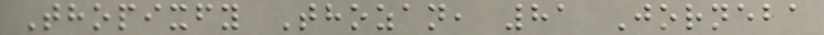Thopixfy Thozan, 81 Jorneba
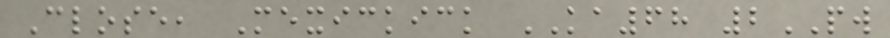Close, Mexickick KA68 2PW
